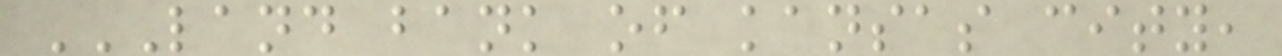LAND BANK OF KANSAS CITY,
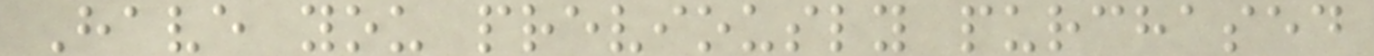Have you previously purchased
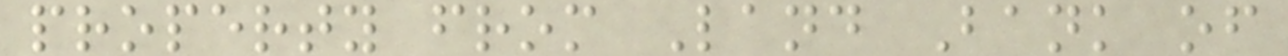property from Land Bank of
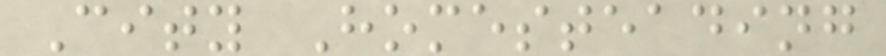City Homesteading
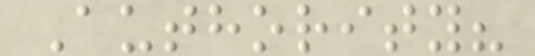Authority?
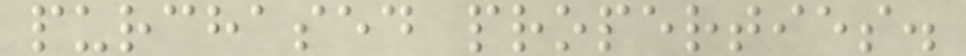purchased properties.
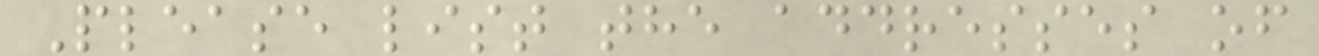Please list the addresses of
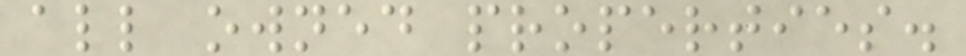all owned properties.
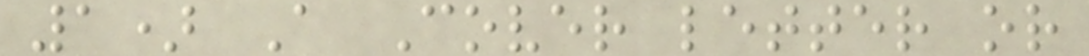1) A Cover letter or
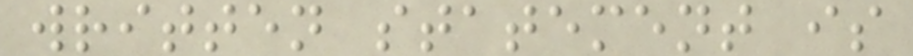written statement is
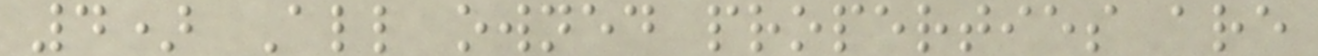4) All owned properties are
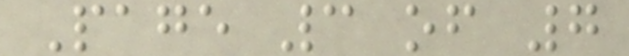Page 3 of 7
